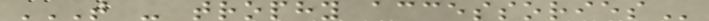T - TROPHY ACCESSORIES
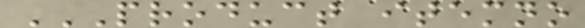PRODUCT ITEMNO
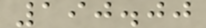190.00
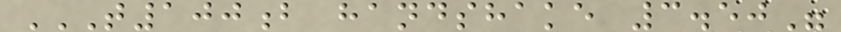T100B HANDSHAKE 3.50"
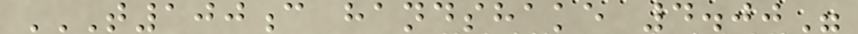T100C HANDSHAKE 4.00"
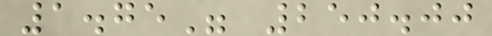1.75" 250.00
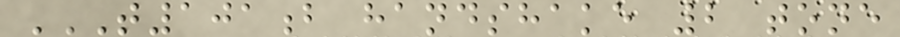T101B HANDSHAKE 2 TONE
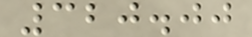320.00
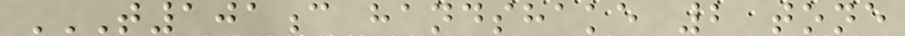T101C HANDSHAKE 2 TONE
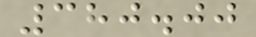380.00
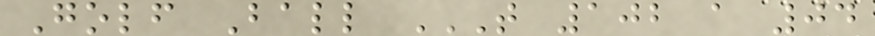Golf Ball T 102 A 04
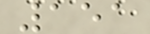151
